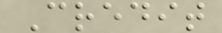Credit
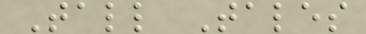Tall Tales
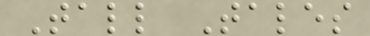Tall Tales
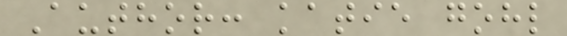Author: katie gohl
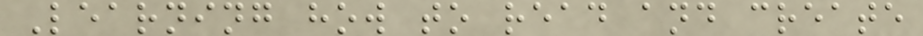Learning how to read and create
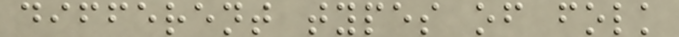different types of folk
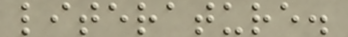literature.
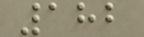182
